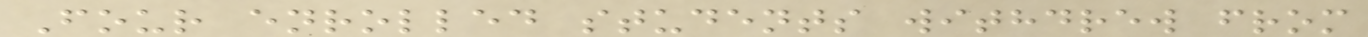Four enrolled students withdrew from
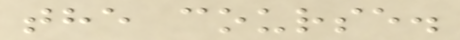the course.
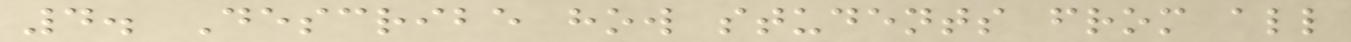4. Describe how students from all
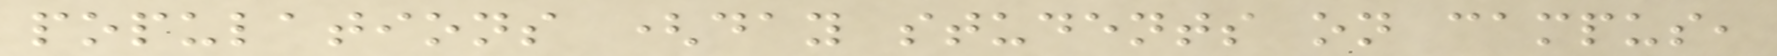populations (day students on campus,
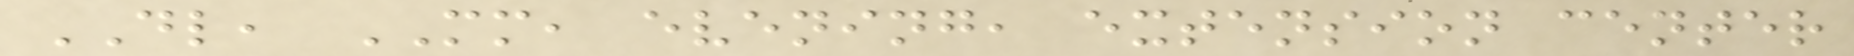DL, MM, evening, extension center
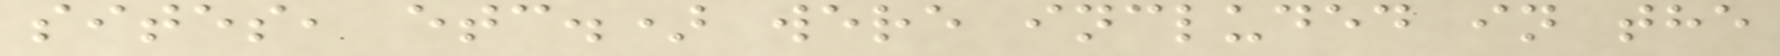sites, etc.) were included in the
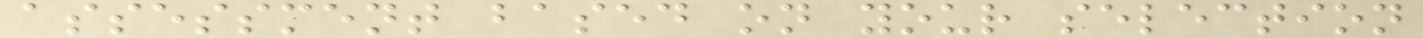assessment based on your selection
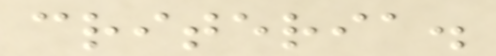criteria.
